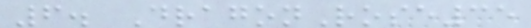6. DragonRose35
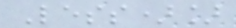Less)]
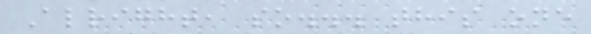Alright, so... this one
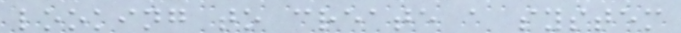looking to create a system
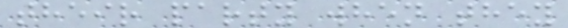their party when they
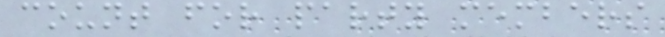count for party members
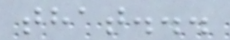that...
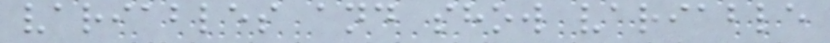variables and show variable
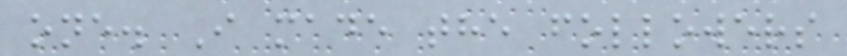one. I made the followers
